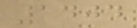1404
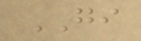GI
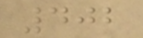402
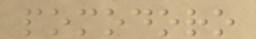pomodoro
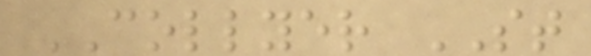COLLYER ST
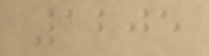1205
